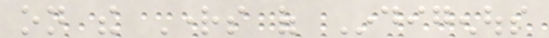on the Rights of Indigenous
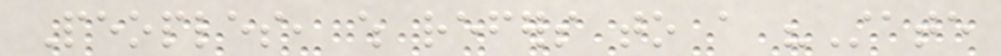Peoples, which refers to a "State
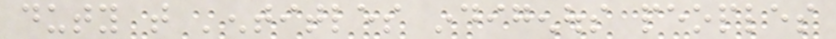duty that 'entitles indigenous peoples
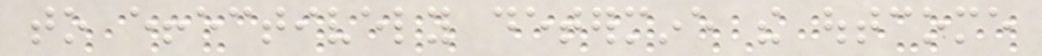to effectively determine the outcome
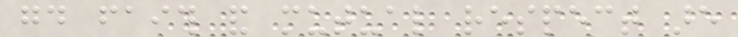good faith and mutual respect are
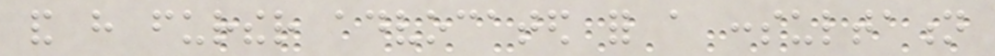and have further advocated for a consultation
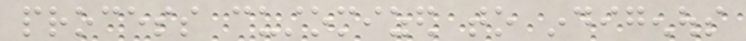process customized to indigenous
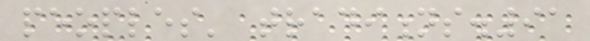peoples' traditions.91
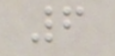6
